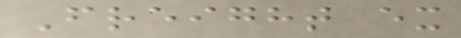Freight ex
